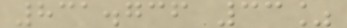831.736 33%
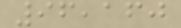96,160
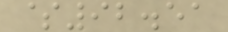$92.51
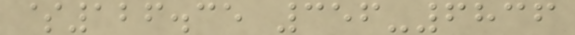$126.35 356-6836
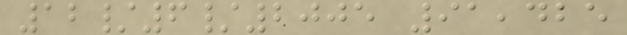12/6/2005 91,425
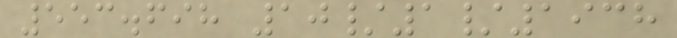553.698 10/1/1938
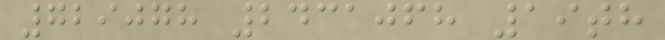729078 2431068 19th
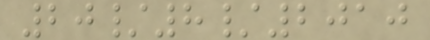20/8/2010
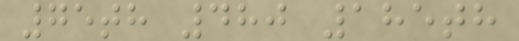75th 480 185th
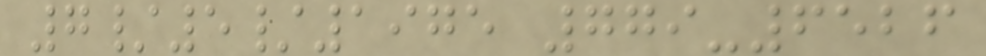7/5/1975 779-6526
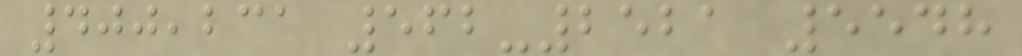400,231 562-2521 5548
